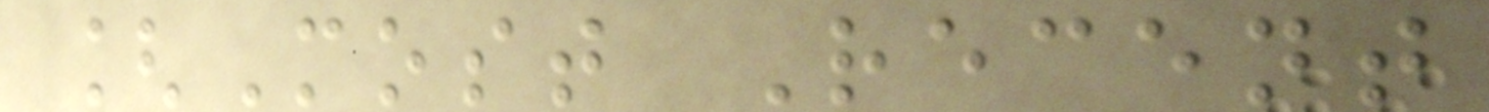[Most Recent
